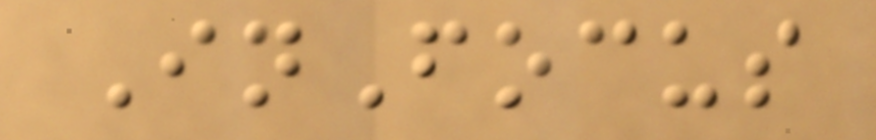InFocus
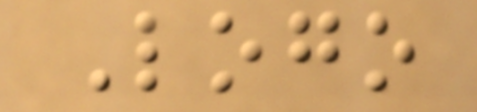Logo
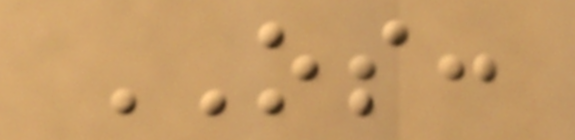OS:
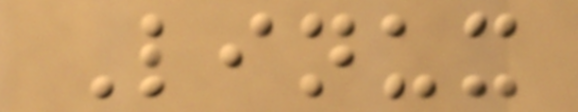Linux
